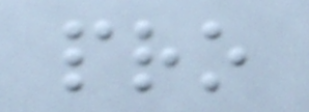pro
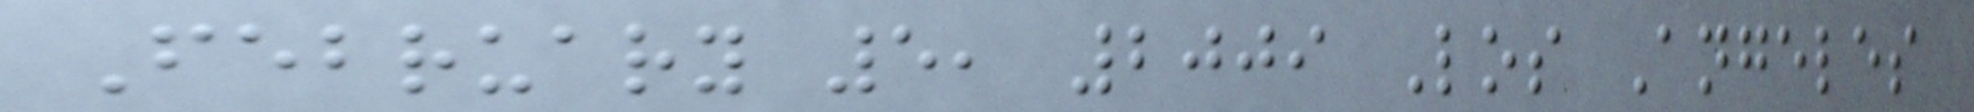February 5, 2009 Los Angeles
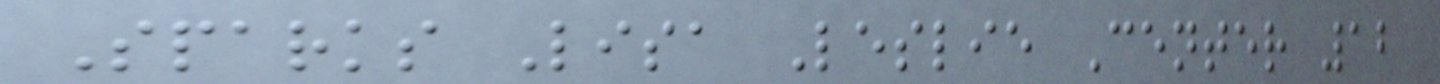Sparks Lisa Leslie Center 12
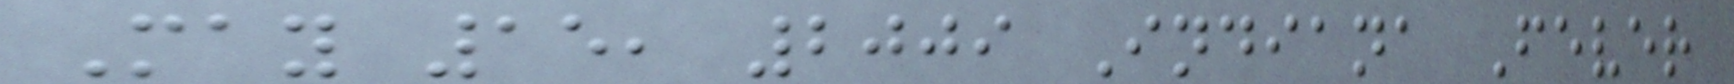May 15, 2009 Indiana Fever
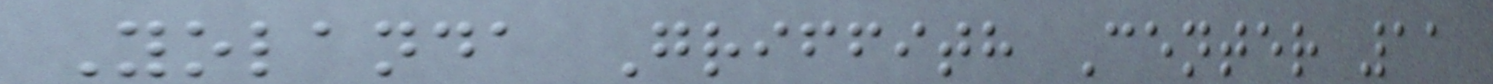Yolanda Griffith Center 11
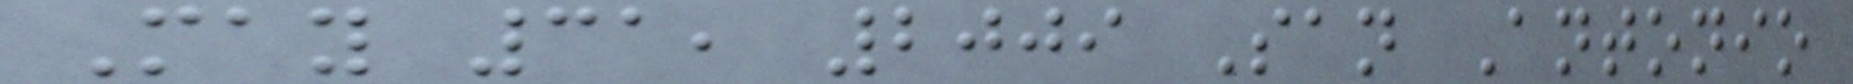May 31, 2009 San Antonio
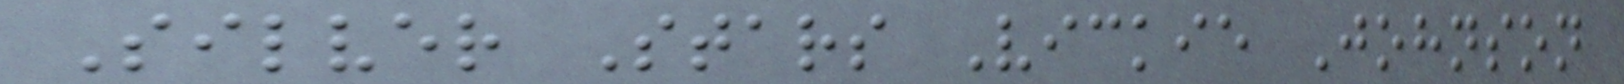Silver Stars Vickie Johnson
